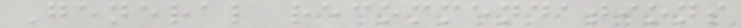General recommendations
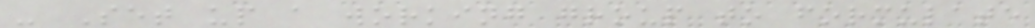- Set up a working group to formulate
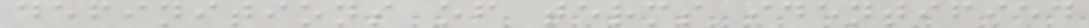definitions of terms identified
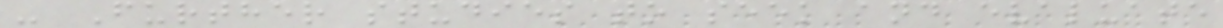- Further studies to seek and evaluate
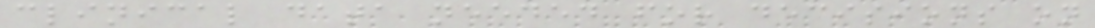clinical data needed for decisions on
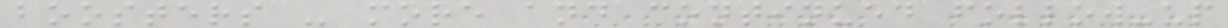boosters - more and continued follow-up
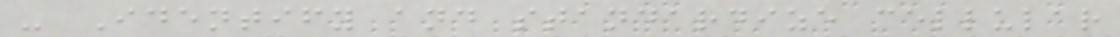- Identify and standardize cellular
